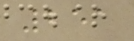251
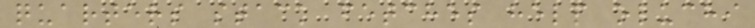quarters stack fetches help oluchi
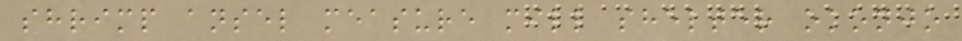shrimp ansel measure mill shelter okonjo
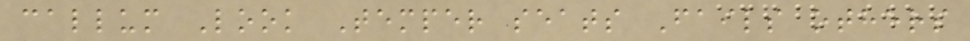callum Look Temper seats Fails others
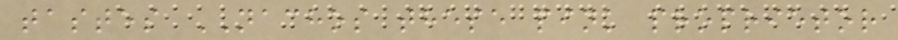tastes NACHOS these pink proprietor
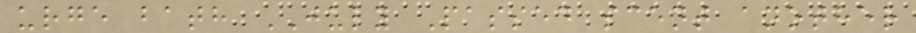urge bath JULY Passed scent another
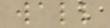wall
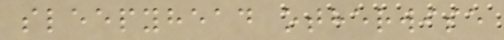sleepyhead otherwise
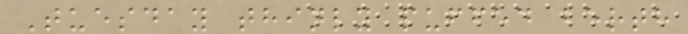Tuesday thinly puffed berth
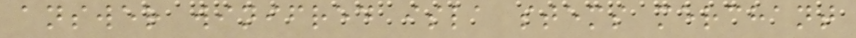answer winifred isla stems merchant
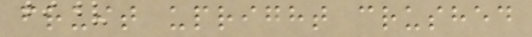fruit upright crushed
